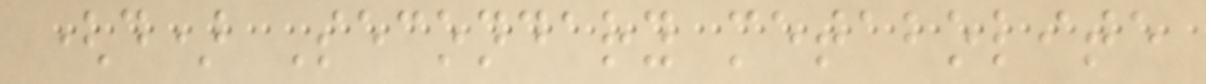(d) Secondary metabolite
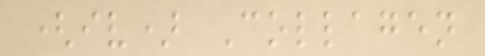(iv) Collagen
